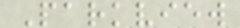Parkview
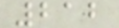212
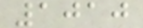1010
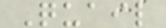Quail
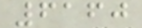6160
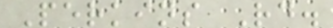Perkins Rd.
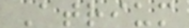Atrium
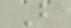B
